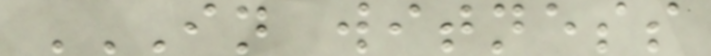IN WITNESS
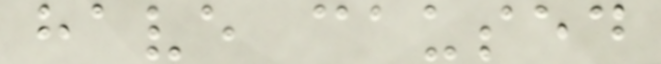have caused
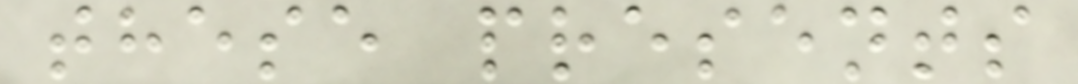these presents
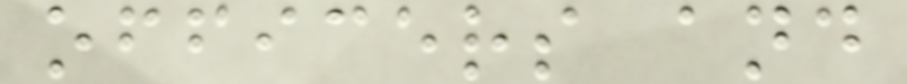officers and
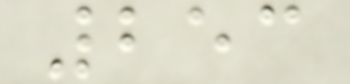253
